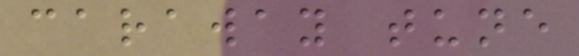caraway tune
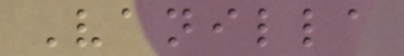Vanilla
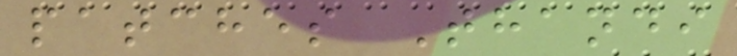patches Thandi
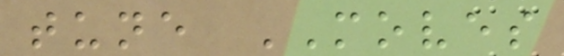tune MOVES
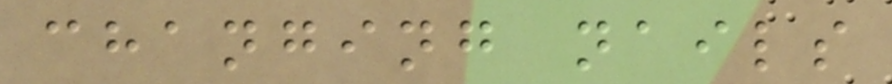changing nails
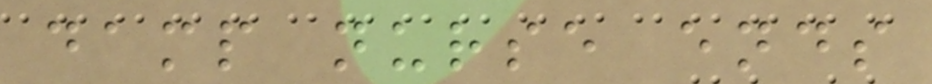damp nurse ends
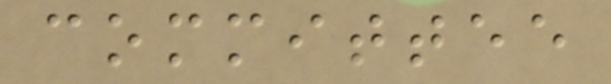committee
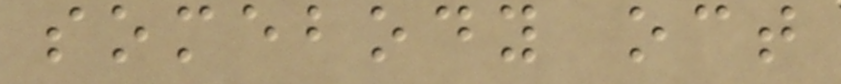somebody oct
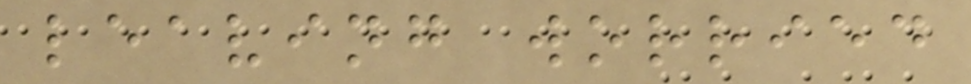leaving worried
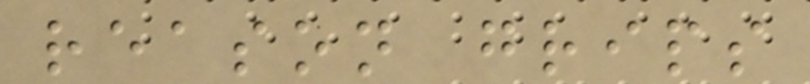reason grips
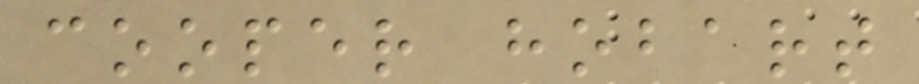cooper hobart
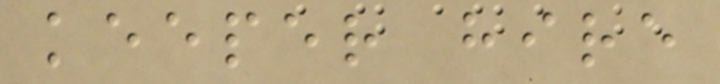keeper hire
